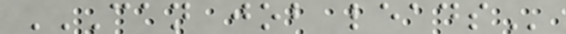CAN JOB LEADS
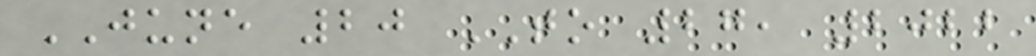JUNE 20 TO 27, 2022
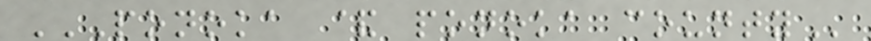PONOKA & PONOKA COUNTY
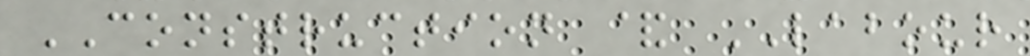CONSTRUCTION & LABOUR
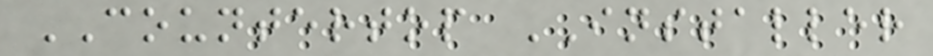COUNTERTOP INSTALLER
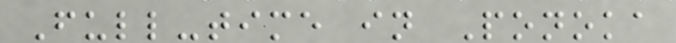Full-time in Ponoka
